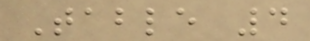Table 4
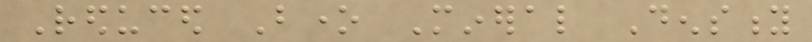Reduced Bone Mineral Density
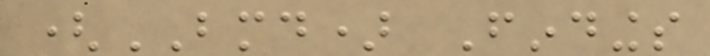(BMD) Findings
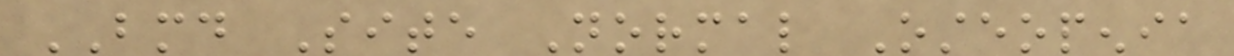BMD Site Normal Osteopenia
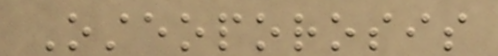Osteoporosis
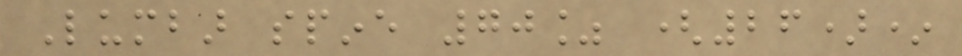Lumbar spine 70% (26)*
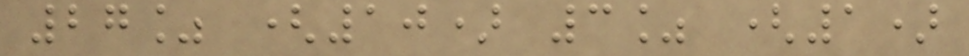27% (10) 3% (1)
